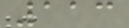113
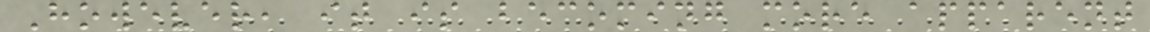However, it is becoming more apparent
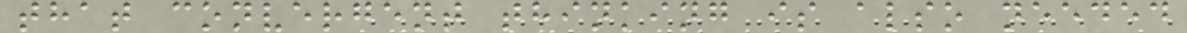that convergent thinking is also needed
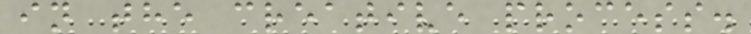in the creative process.
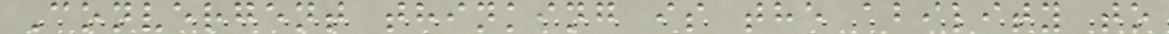Convergent thinking is the ability to
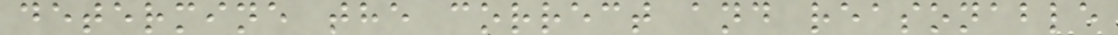determine the correct and reasonable
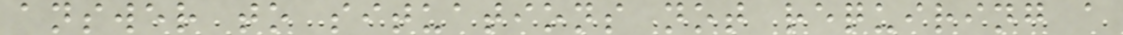answer to situations not requiring a
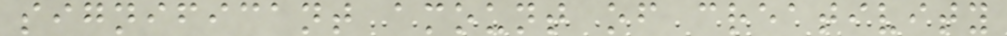significant amount of creativity
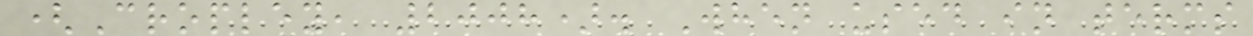(Cropley, 2008). When used in terms
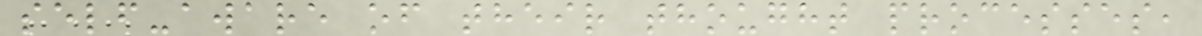self-aware of their thought processes,
